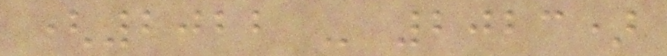(2022 - 2023)
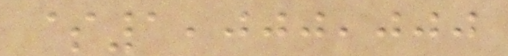$1,000,000
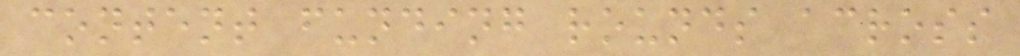content funding rounds across
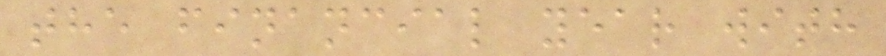the financial year with
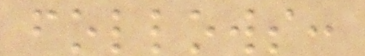follows:
